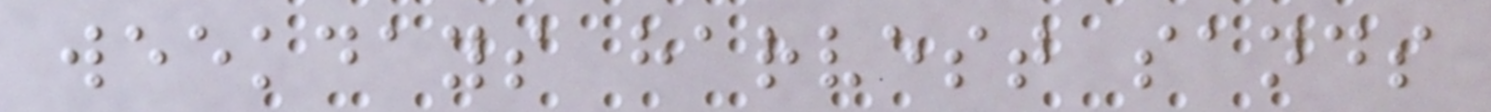weekdays harvest sands
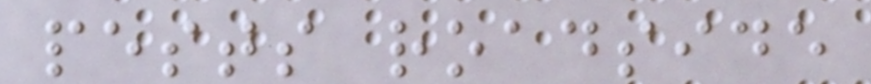pests roadside
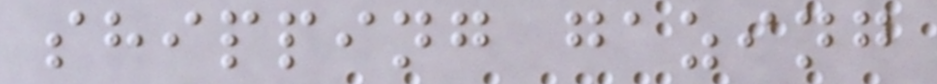shipping gazing
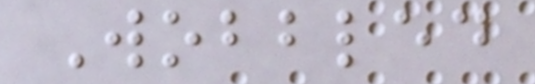Wobbled
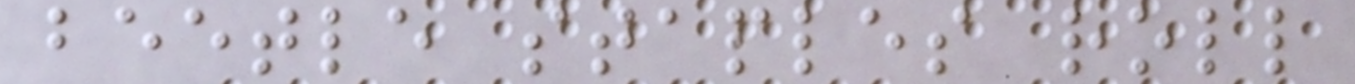beetle staples roll
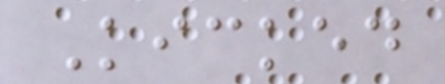Kicked
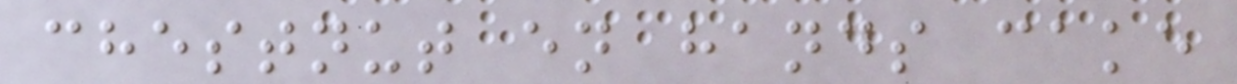chestnut en hands cake
